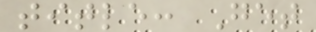title: Get
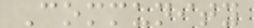Community
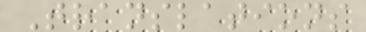Translations
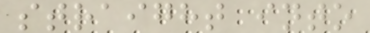straight into
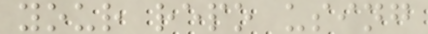your repo using
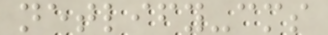netlify-cms
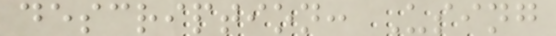description: Using
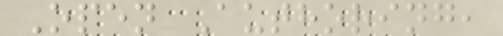Open Authoring,
